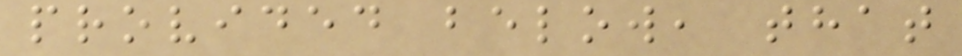provided below, that
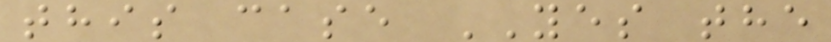this case YES the
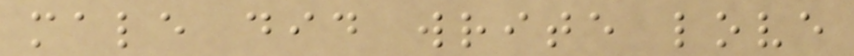male did write love
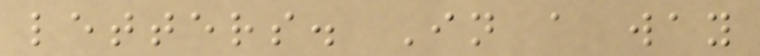letters. In a way
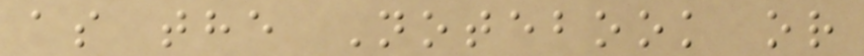as the Notebook or
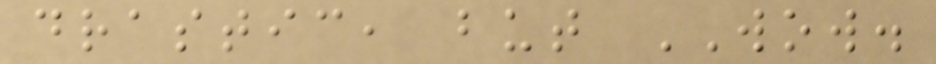drastic, but WOW.
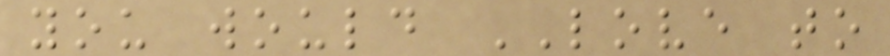you would LOVE to
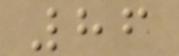86
